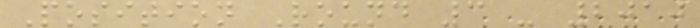Position Round 3 - 2010
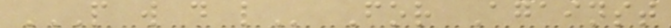P W D L For Against
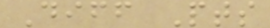Diff Pts
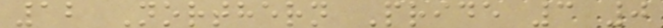12 Northern Pride 3 0
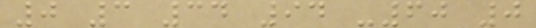0 3 34 94 -60 0
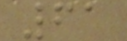61
